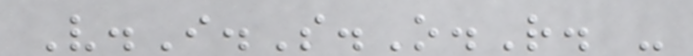V.I.S.O.R. -
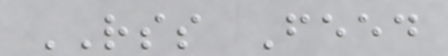RSS Feed
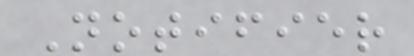Notifier
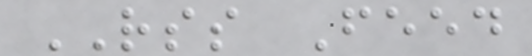RSS Feed
